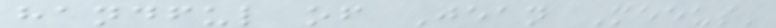handful of Jean Meeus'
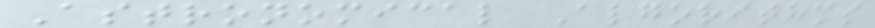Astronomical Algorithms
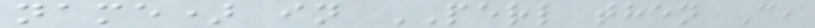name) in PERL then C,
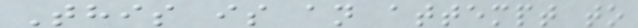This is an attempt to
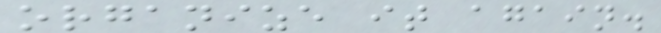organize it again.
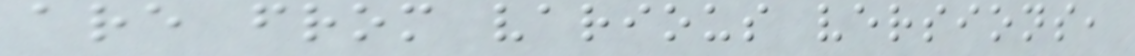are from various versions,
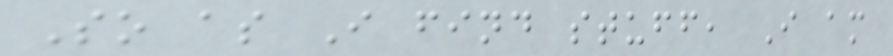So as I find stuff, I am
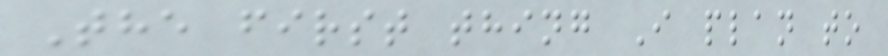The first thing I plan to
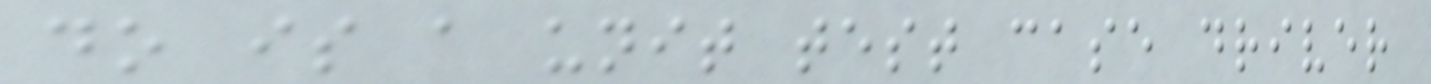do is a unit test case driver
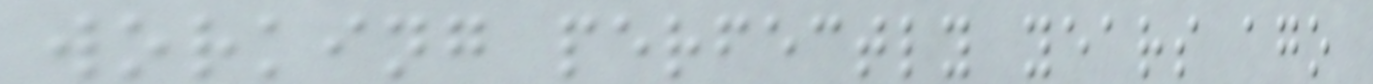working perfectly years ago
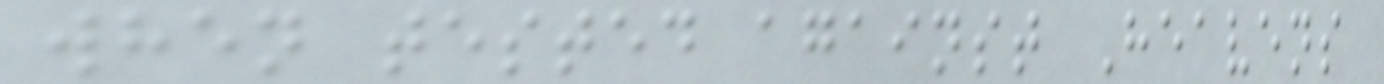when tested against Heavens
